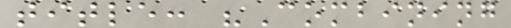title: "Combining
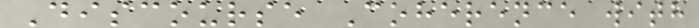Discourse Coherence with
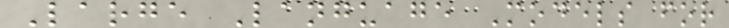Large Language Models for
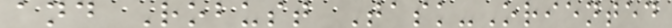and Robust Task-Oriented
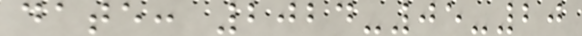date: 2024-05-20
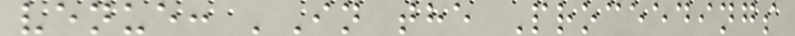venue: 'In the Proceedings
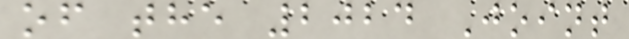of the 2024 Joint
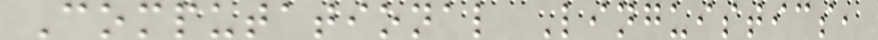Computational Linguistics,
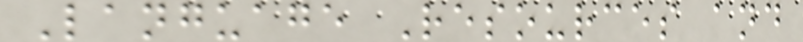Language Resources and
